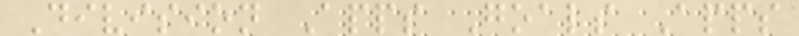Division Apps Goals Apps
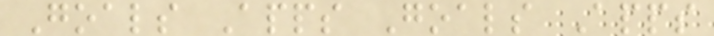Goals Apps Goals Apps
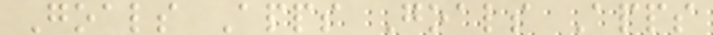Goals Apps Goals Apps
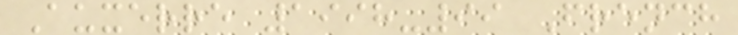Auxerre 1998-99 French
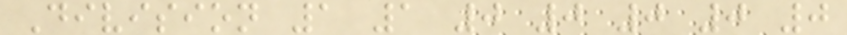Division 1 1 0 0 0 0 0
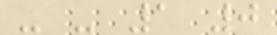- - 1 0
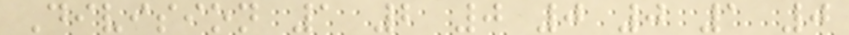Division 1 2 0 0 0 1 0
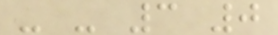- - 3 0
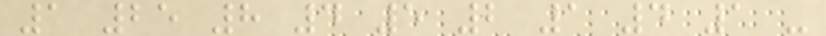1 25 8 4 5 2 1 4 1 -
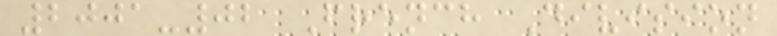2001-02 French Division
